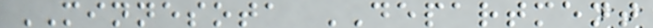MINNESOTA DEPARTMENT
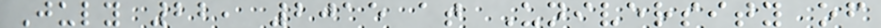July 22, 2015 at University of
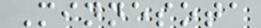Minnesota
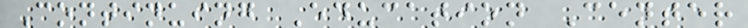Continuing Education Center
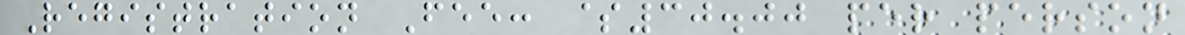Registration Fee: $30.00 per person
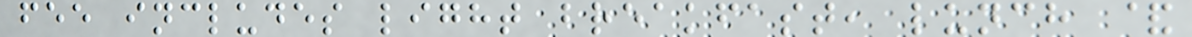fee includes light breakfast, lunch &
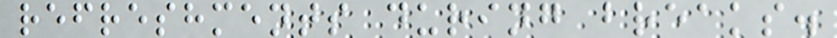refreshments during breaks.
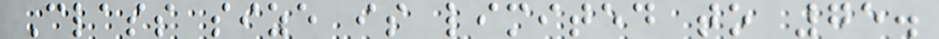Class size is limited to 75.
